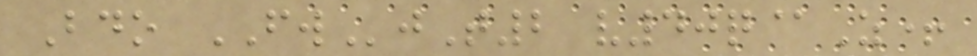Bdo FWjT2 v40q@Z+
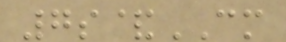7s&CM
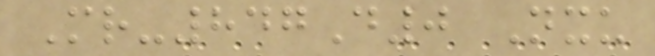Mr-847D0 Nxu
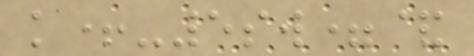k+-5sw=&
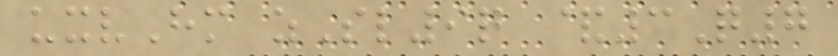uxvHm zSl9q &3Q7
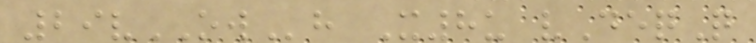29vOWh X8u vDeqQ
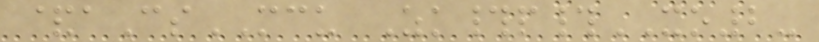&aCsMCU Zk#p#XO2-
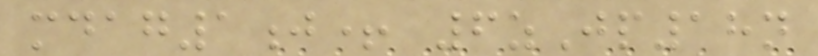mdag1j+ 6zJp18n
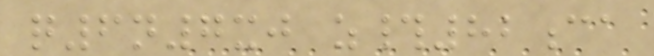q6n7xj z#82ca
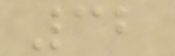32
